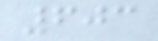603
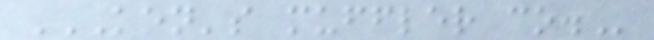KEN'S MUFFLER CO.
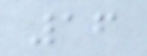16
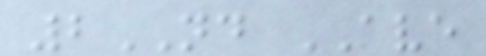2ND AVE
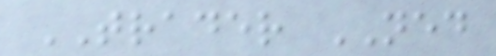TRADER NED
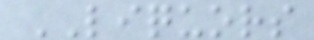LIQUORS
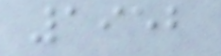1952
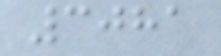3081
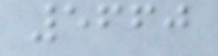5660
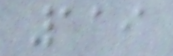119
